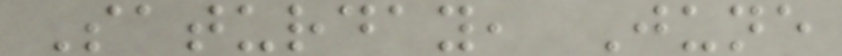Saturday, June
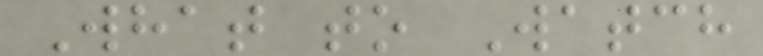What to Watch
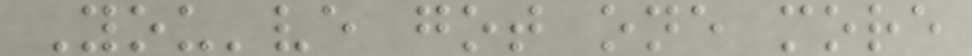You've got one more
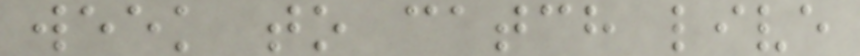week to catch live
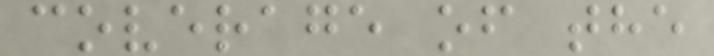coverage of the
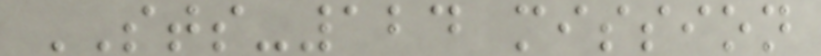STS-124 mission
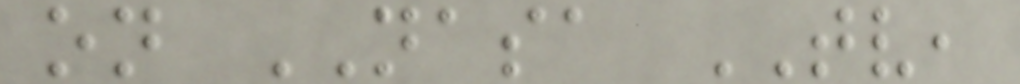on NASA TV,
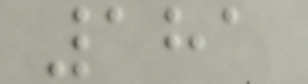181
